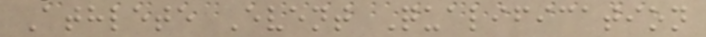Athlete Event Qualification
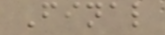Final
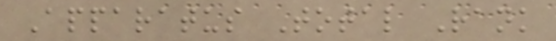Apparatus Total Rank
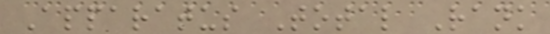Apparatus Total Rank
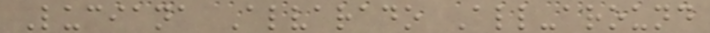Luciana Alvarado All-around
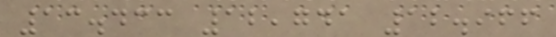13.433 12,741 12.966
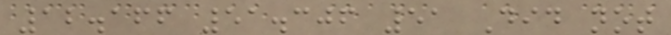12.166 51.306 51 Did not
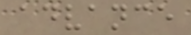advance
